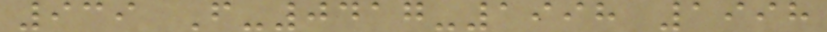939 F-0417-1998 1998
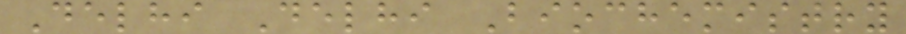Delhi Delhi Biochemistry
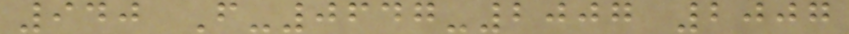940 F-0647-2007 2007
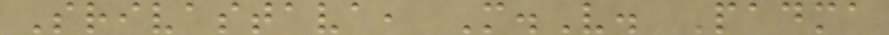Srivastava, M.V. Padma
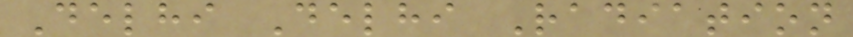Delhi Delhi Radiation
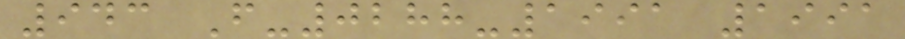943 F-0288-1991 1991
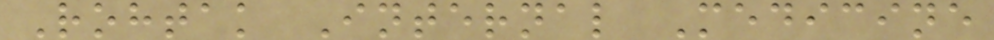Rohtak Internal Medicine
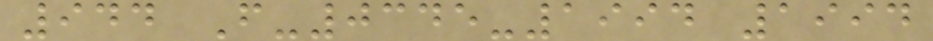944 F-0345-1994 1994
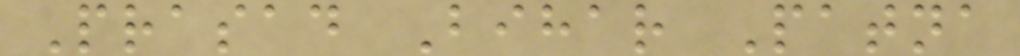Prasad Bihar Patna
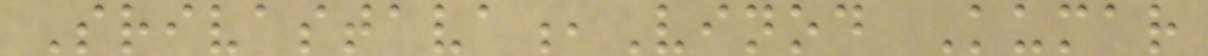Srivastava,Vinod Kumar
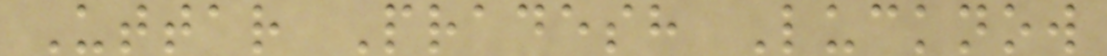Uttar Pradesh Lucknow
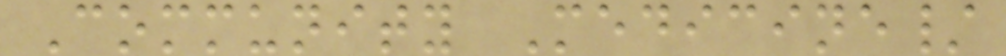Community Medicine/
